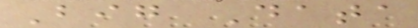Big Data
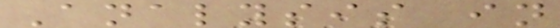Analysis in
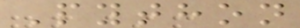Python
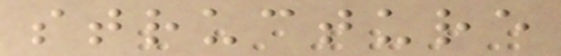structure
